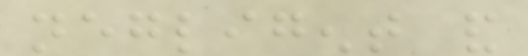negligent and
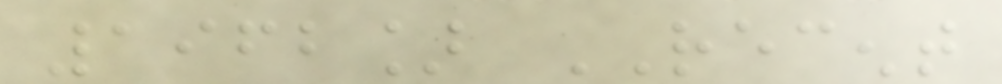1962] RECENT
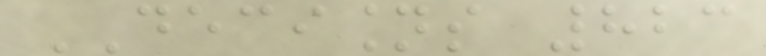DECISIONS 823
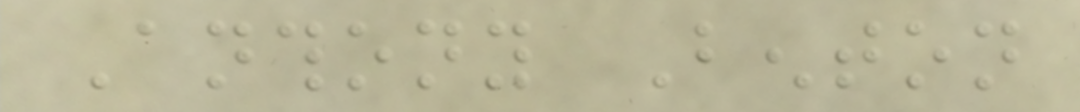Anthony Benton
